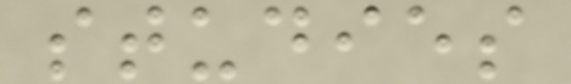studies
